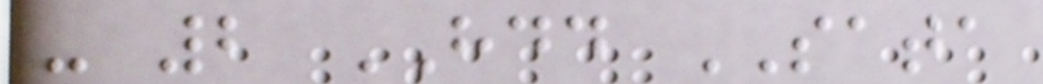- 2 HDD SATA
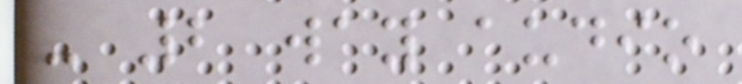- 2 way audio
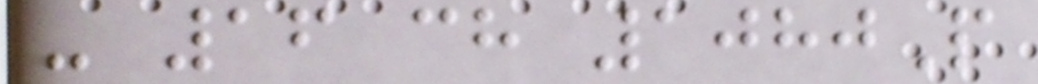- 16 ch 1080P
